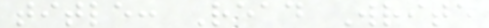title: Read Write
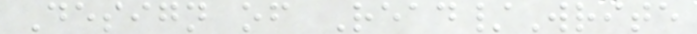Design of Read/Write
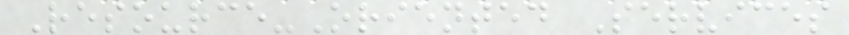Resource-Oriented Services
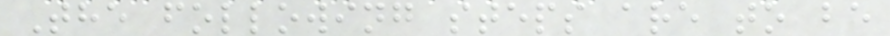The following steps are to be
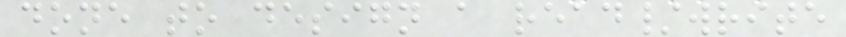done to design a read/write
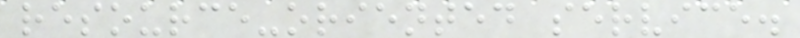resource-oriented service.
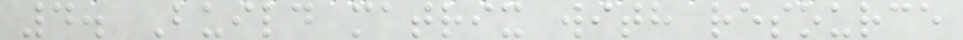4. Build matrix with resource
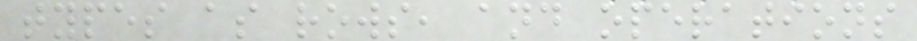types as rows, and operations
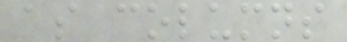as columns
